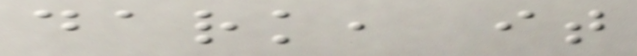dark, it
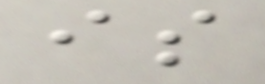is
